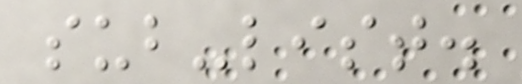sub-list.
